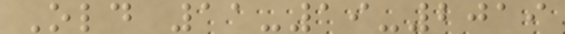Old 11-19-2019
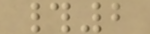#2
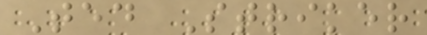Ted Striker
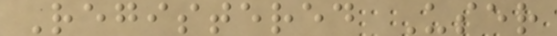Registered User
